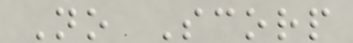No Scorp
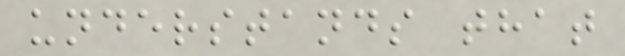understands that
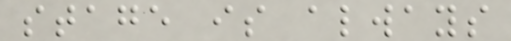stage is always
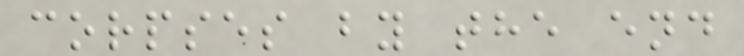corpses by the end
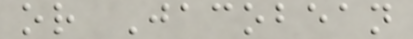or Jacobean
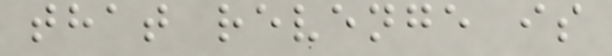that revenge is
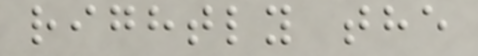rightly the
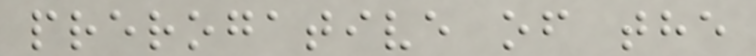prerogative of the
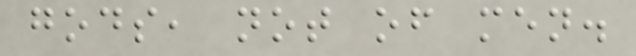gods, not of men.
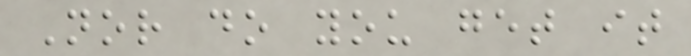Nor do you get it
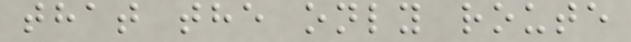that the only route
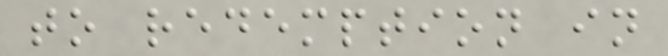to redemption in
